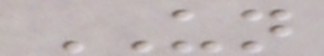UN
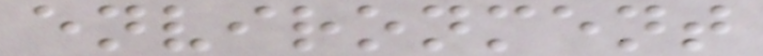environment
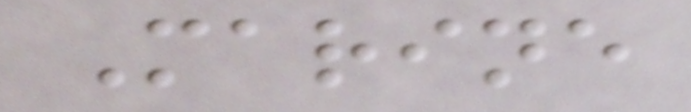Marine
